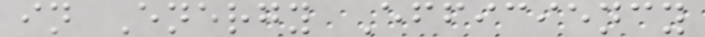in Energy Efficiency
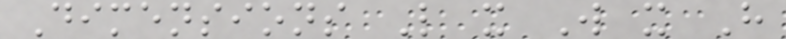Dimensions L x W x H
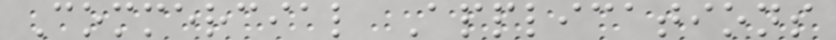Commercial Applications
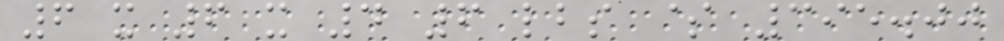6 x 6 x 4 6 lbs $ 395.00
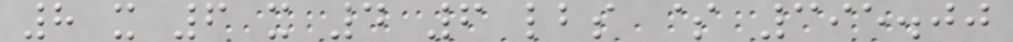8 x 6 x 4 6 lbs $ 395.00
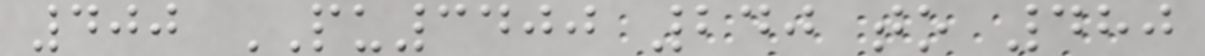400 PU3400 240 to 480
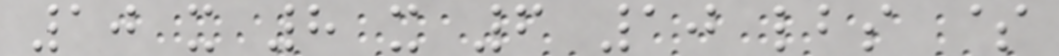10 x 8 x 6 10 lbs $
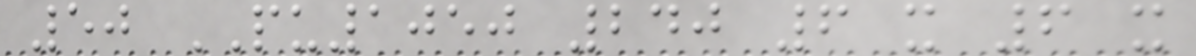50 PU1050 240 6 x 6 x
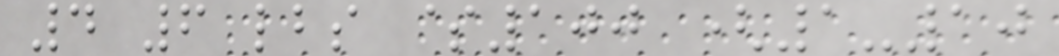4 6 lbs $100 (1-10
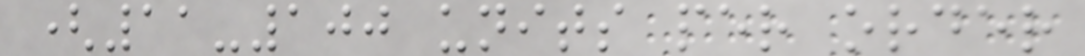(11-100 units per order
